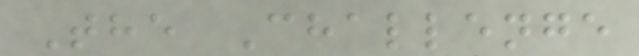The Challenge
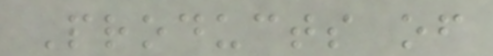Products of
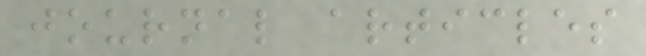journal articles
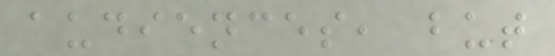audiences, but
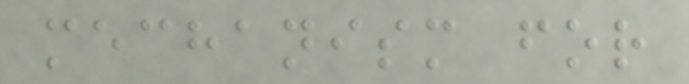mechanism for
